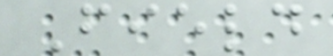Field
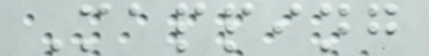Mapping
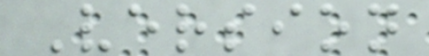Version
